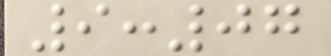9:07
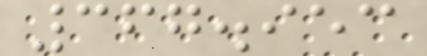367.953
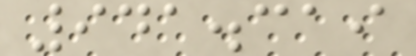941.319
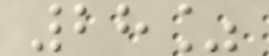28%
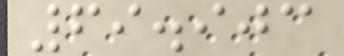69.903
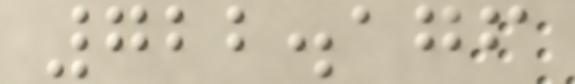722.176
